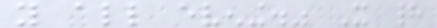you all evening." It had
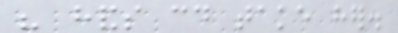his hands could take her.
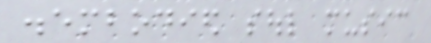disembodied soul music
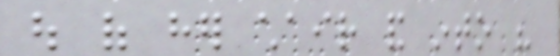out of her chair and into his
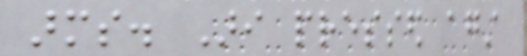arms. Ari pressed against
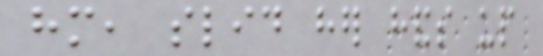him, slid her hands up
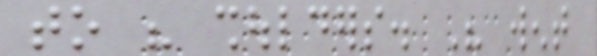to his shoulders. His went
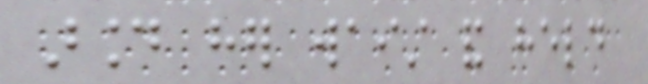around her waist and held
